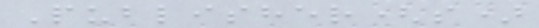Publisher(s)
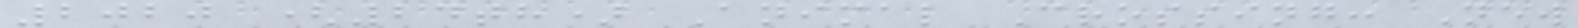2020 (24th) Animal Crossing: New
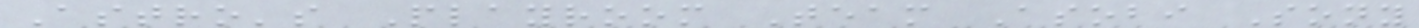Astro's Playroom Team Asobi Sony
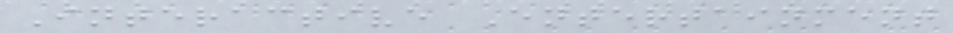Interactive Entertainment
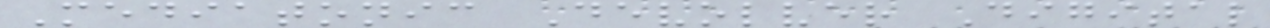Mediatonic Devolver Digital
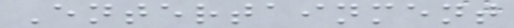Entertainment
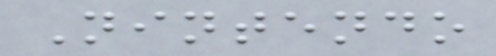Nintendo
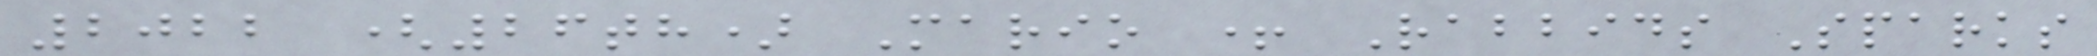2022 (26th) Mario + Rabbids Sparks
